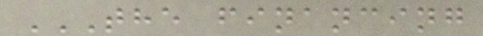THE FINANCING
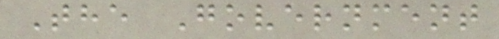The Government
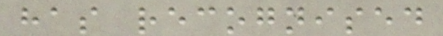has recognised
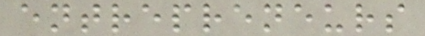entrepreneurs
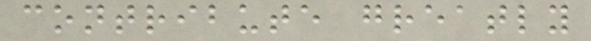contribute greatly
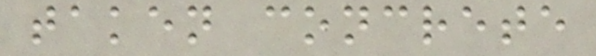taken concrete
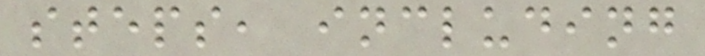steps, including
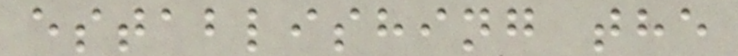establishing the
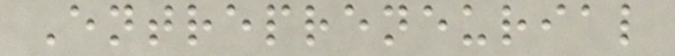Entrepreneurial
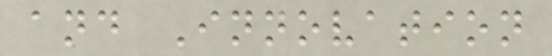and Innovation
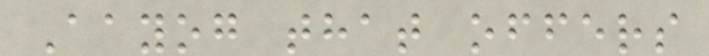Aayog that offers
